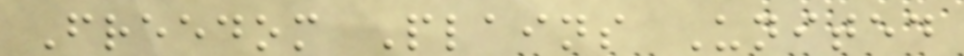Freedom Plains United
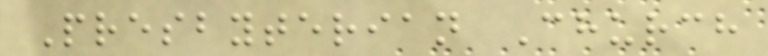Presbyterian Church
